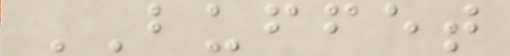BUFFET
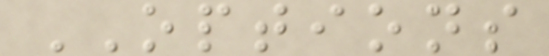OPTIONS
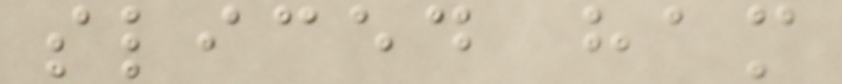sliced ham
